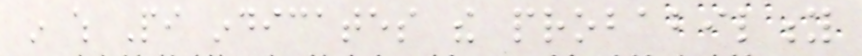in which Pi indicates the probability
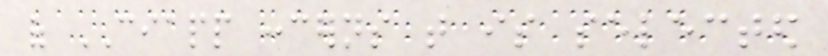of CIAPP concerns that is selected
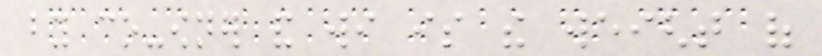by co-owner and wi is the weight of
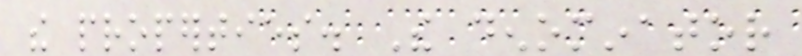the properties. The denominator
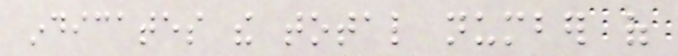indicates the total number of
